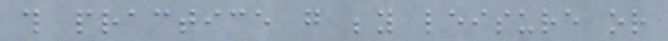this practice go beyond leisure or
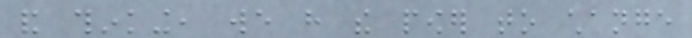and thinking, we have the power to change
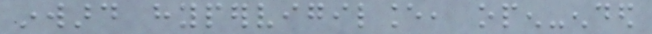inward hypervigilance, open-ended
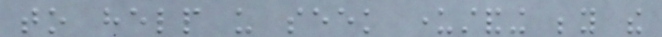to help us seek understanding beyond the
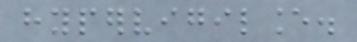hypervigilance.
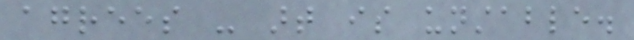agrees - art is unstable.
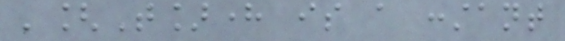'[T]here is a constant
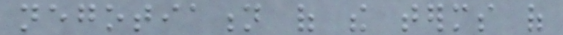negotiation of the terms of
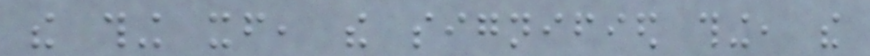the thing itself, the signified thing, the
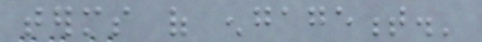terms of engagement.'
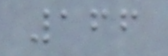166
